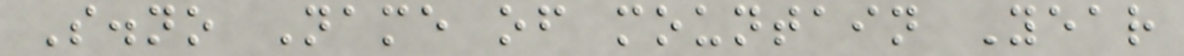S.no Name of mountain Year
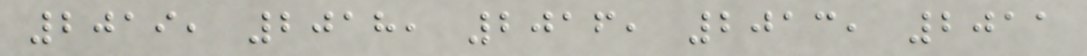2019, 2018, 2016, 2013, 2011
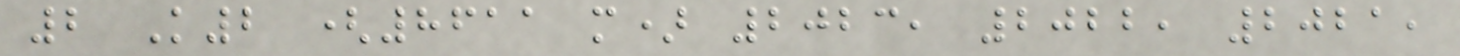2 K2 (8611 m) 2023, 2022, 2021,
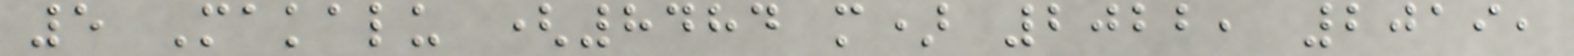5 Makalu (8484 m) 2022, 2019,
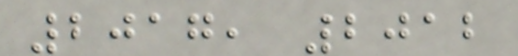2017, 2012
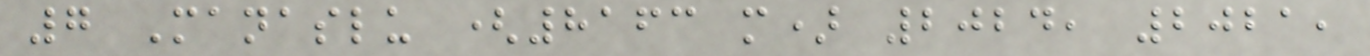7 Manaslu (8163 m) 2024, 2021,
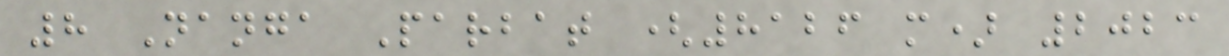8 Nanga Parbat (8126 m) 2023
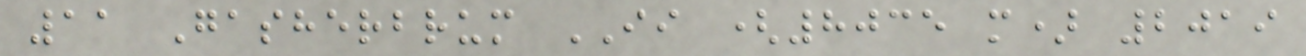11 Gasherbrum II (8035 m) 2019
